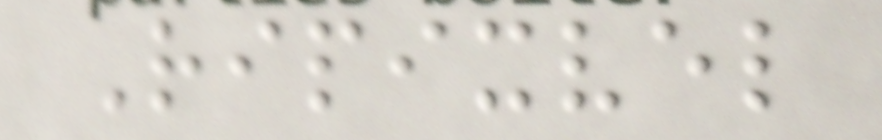Ripixvel
